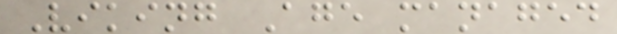Viking Age managed
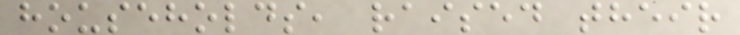households, raised their
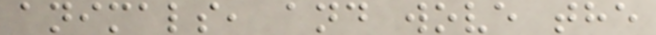animals, and wove the
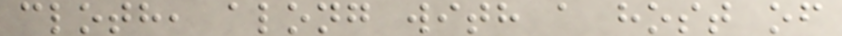cloth, along with a host of
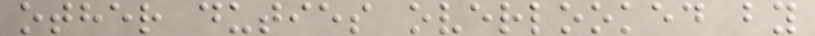other duties overlooked by
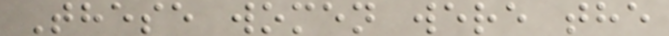These women were the
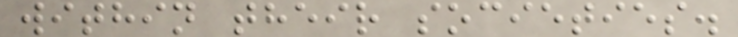within their societies.
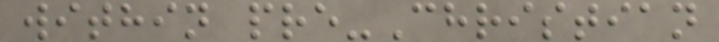within pre-Christian
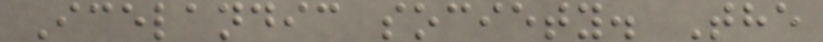Icelandic society. The
